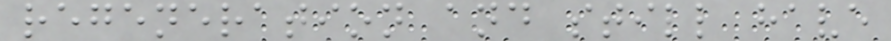regeneration and still have
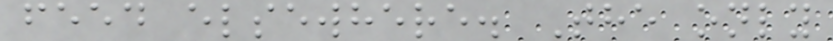feed elsewhere. The only
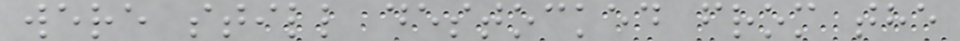were still destocked from the
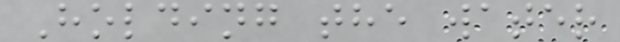Holding the water
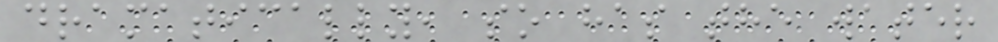dramatically, so has the water
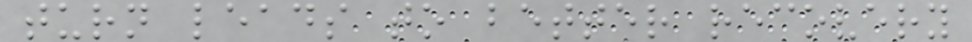turn leads to better recovery
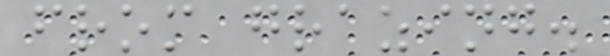from grazing.
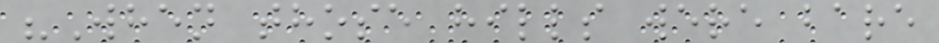"When those hills were bare
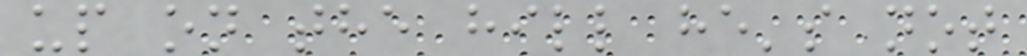up on the hill he's not
